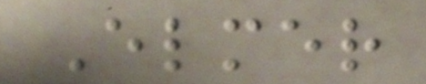Elmer
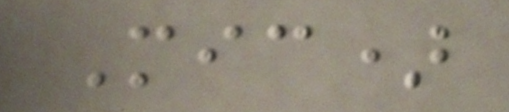Mic)
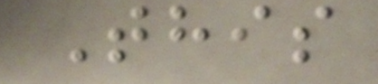This
